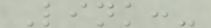Link:-
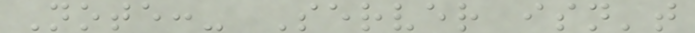Note:- Server isn't
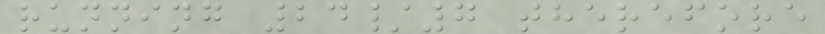running 24/7 therefore
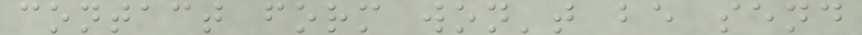contact form won't be send
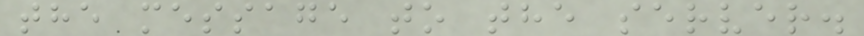the message to the server.
